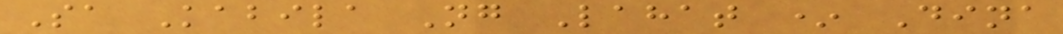Sa Kabila Ng Lahat * Dina
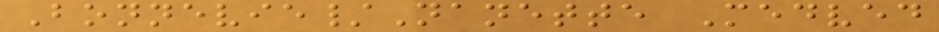Bonnevie/Nanette Medved
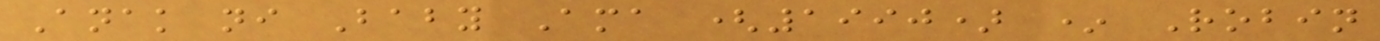Anak ni Baby Ama (1990) * Robin
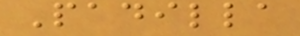Padilla
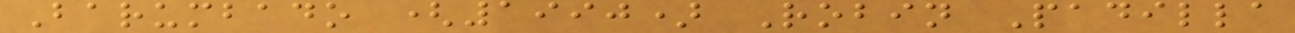Barumbado (1990) Robin Padilla
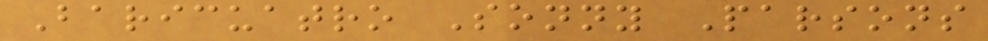Baricuatro Sonny Parsons
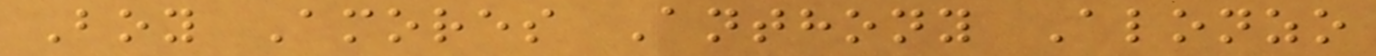Boy Amores Anthony Alonzo
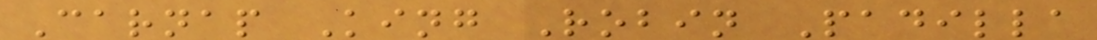Carnap King Robin Padilla
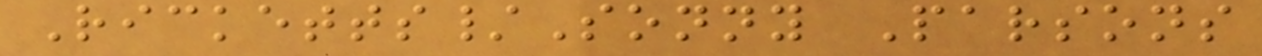Ricketts/Sonny Parsons
